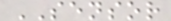SENSOR
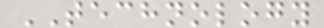TECHNOLOGY
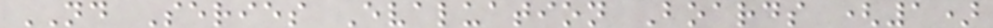ND Series Evaluation Boards (1)
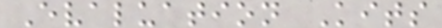Evaluation Kits
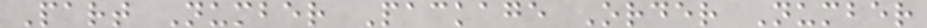Part Number Package Order Number
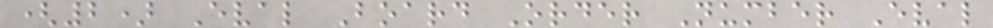(2) Eval Board Order Number Eval
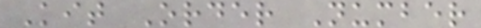Kit Order Number
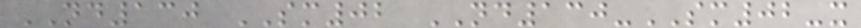ND130 SM02 ND130-SM02-x
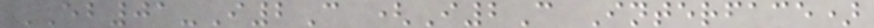EB01-I2C (I2C Interface)
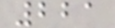221
